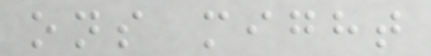ons might
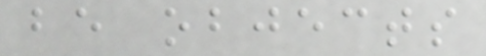be objects
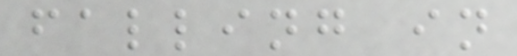falling in
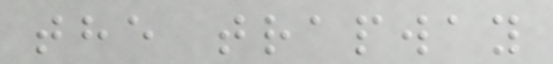the trapway
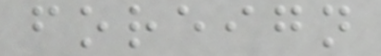foreign
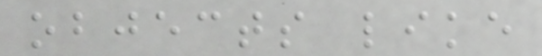objects like
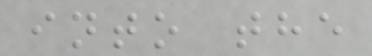into the
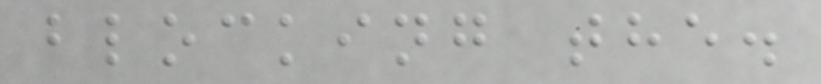blocking the.
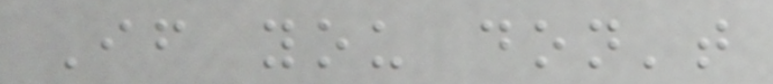If you don't
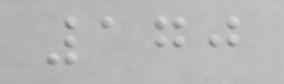170
